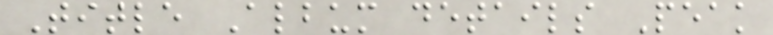Title Album details Peak
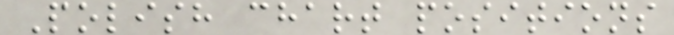Polish chart positions
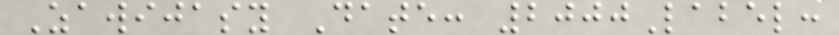Zawijasy Date: 2000Label:
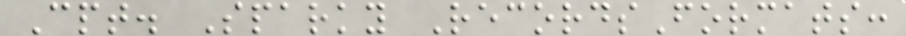Cpt. Sparky RecordsFormats:
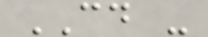CD -
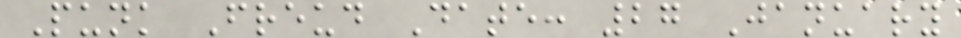Punk Freud Date: 27 January
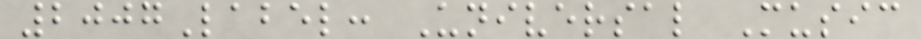2007Label: Universal Music
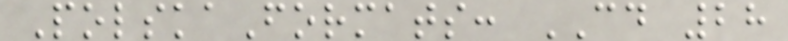PolskaFormats: CD 28
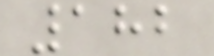182
